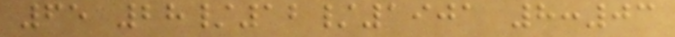65 28/12/1901 8:03
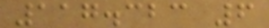117.323 6
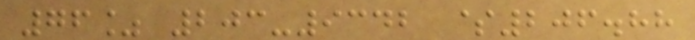76% 203-9342 $206.88
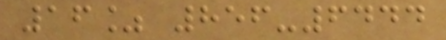16% 856-6444
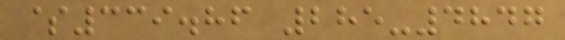$339.86 285-4847
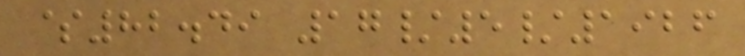$82.49 17/5/1926
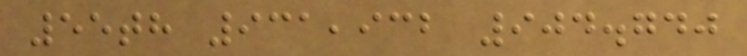55th 931,932 904.740
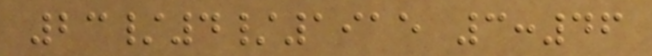23/4/1915 3:46
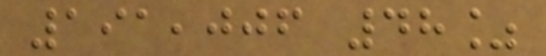191,006 48%
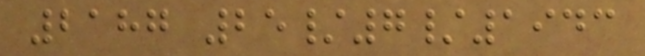2187 25/7/1943
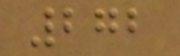272
